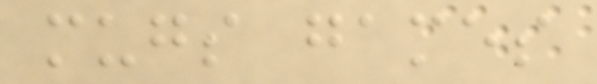mugs games
